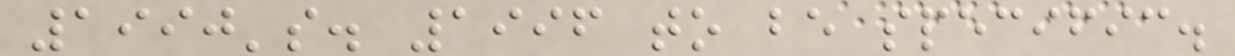1990's. 1996 to be specific.
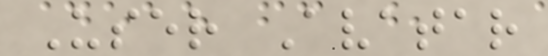User Avatar
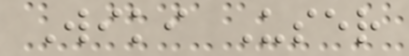Wiki User
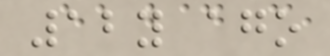12y ago
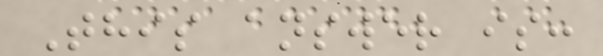This answer is:
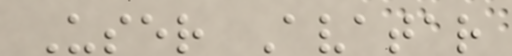User Avatar
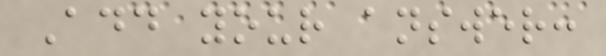Add your answer:
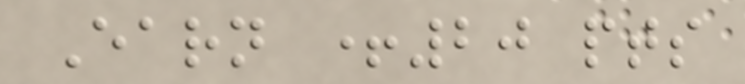Earn +20 pts
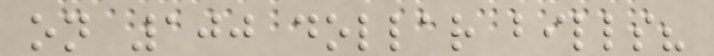on 100 dollar bills?
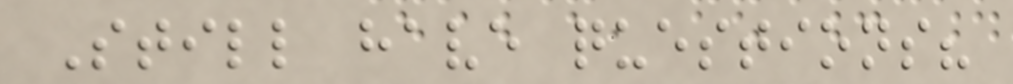Still have questions?
